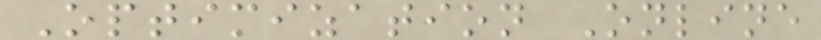Optimization Online
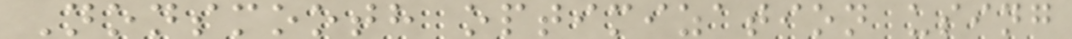Nonsmooth optimization using
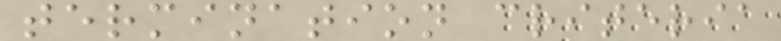termination criteria
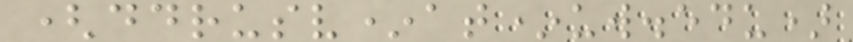(ddrusv*at*uw.edu)
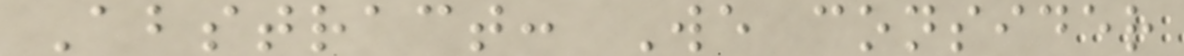Abstract: We consider
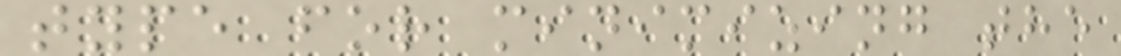type for minimizing the
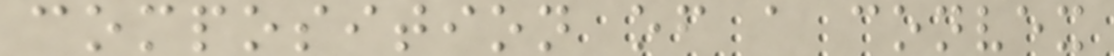composition of a convex
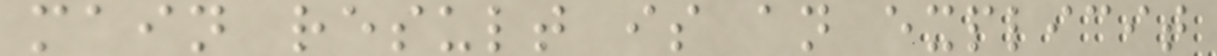main result is an explicit
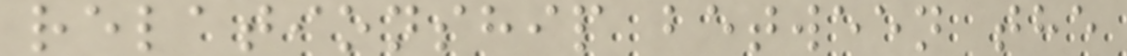relationship between the
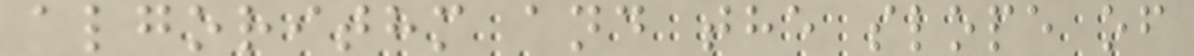algorithm and the slope of
